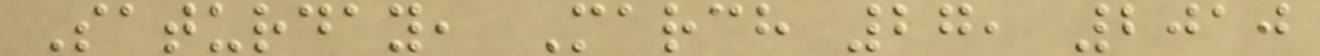Saturday, March 27, 2010
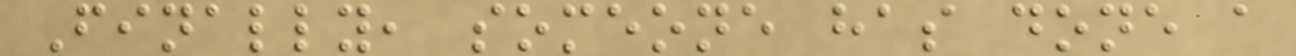Finally, someone has done a
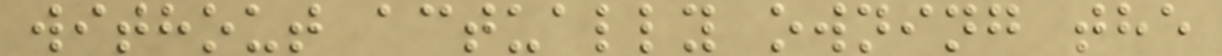without actually owning the
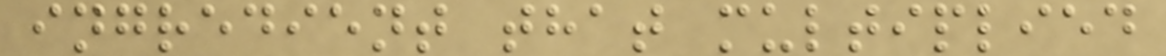ingredient that multiplied
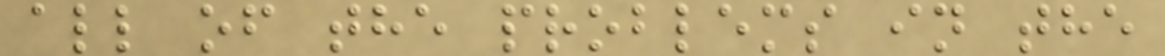all of the problems in the
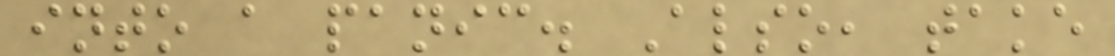into a panic. Also, take
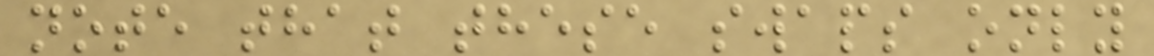note that these swaps only
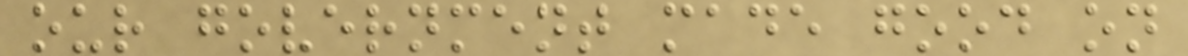our government made good on
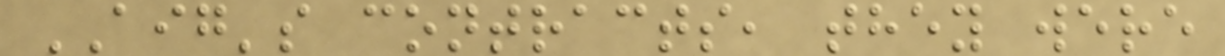AIG's contracts, they were
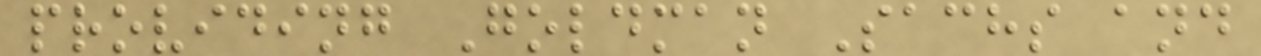providing Goldman Sachs and
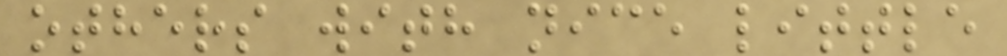others with nice little
